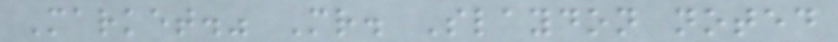Market." Mr. Slaydon noted
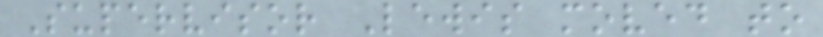Supervisor Lewis moved to
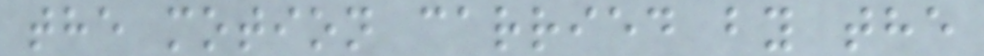the motion carried by the
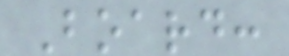Board:
